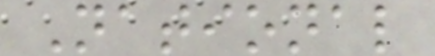National
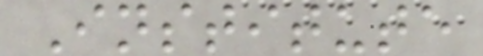Institute
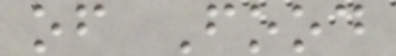of Food
